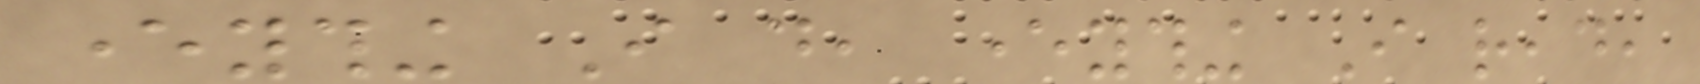everything I do, everything I read,
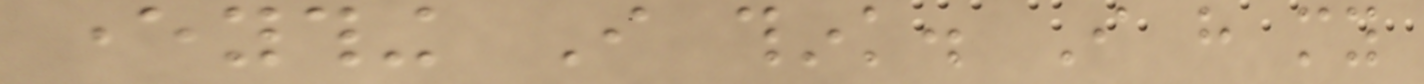everything I think. I have my
